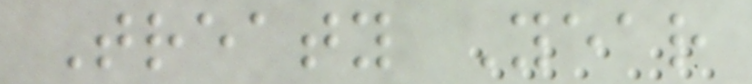Treaty Year
